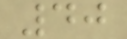40
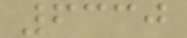6330
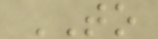TO
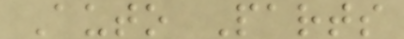Auto Parts
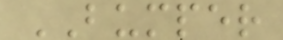BUMPER
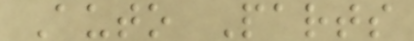Auto Parts
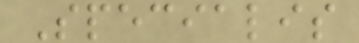Specialis
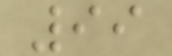99
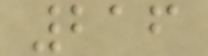216
